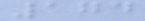174
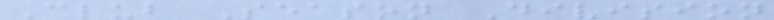Club Season Division
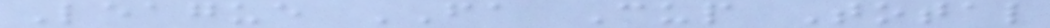League FA Cup Total
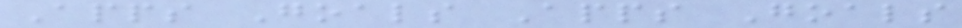Apps Goals Apps Goals
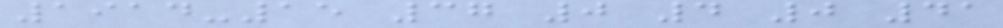1914-15 37 0 4 0 41
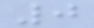0
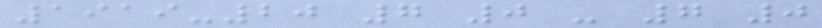1919-20 7 0 - 7 0
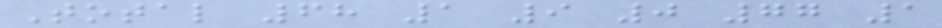Total 68 1 9 0 77 1
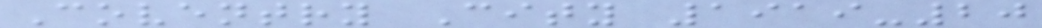Coventry City 1919-20
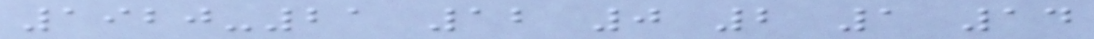1920-21 12 0 2 1 14
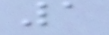1
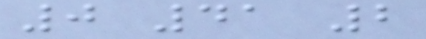0 41 2
